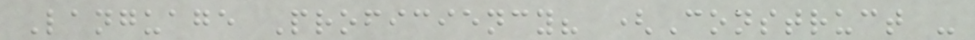Language Proficiency? (Construct -
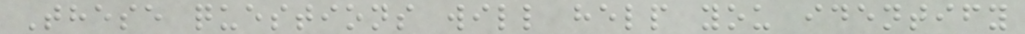These questions will help you identify
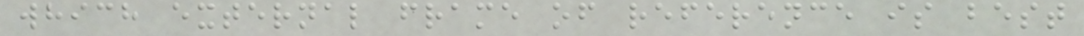which external frame of reference is best
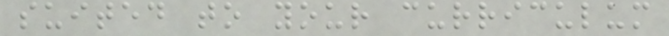suited to your curriculum
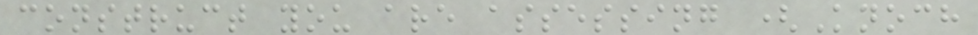construct you are assessing (Knoch
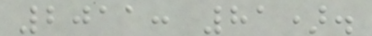2011: 81).
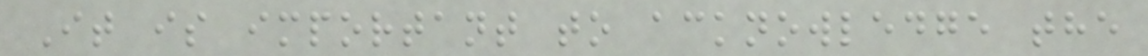It is important to acknowledge the
